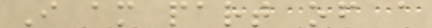I am part of a
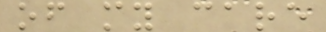of my care
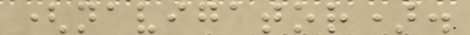(navigator).
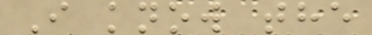I know the
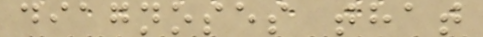diagnoses that
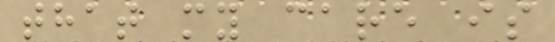that my care is
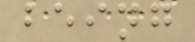being
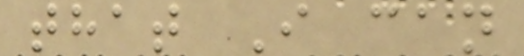that I can
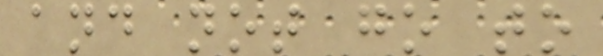and not go to
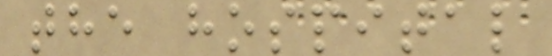the hospital
